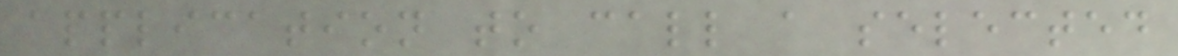application to call a selected
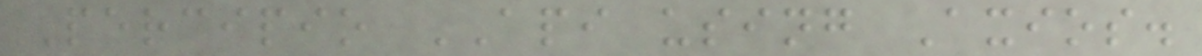Percipio API using Axios.
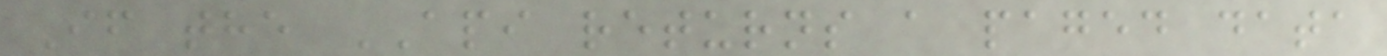If the API returns a paged data
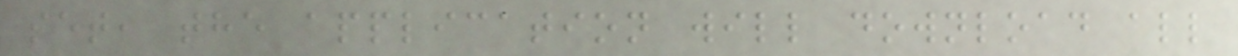set, the application will download all
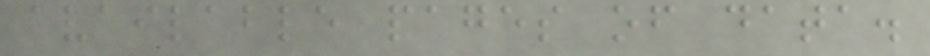available pages of data.
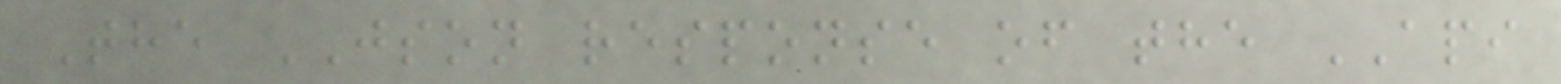The JSON response of the API
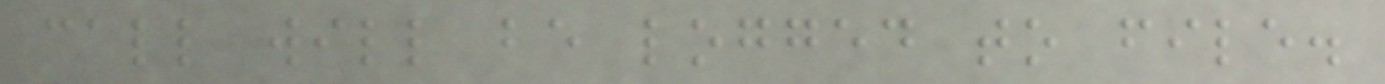call will be logged to file.
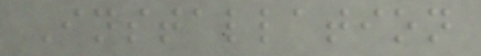Installation
